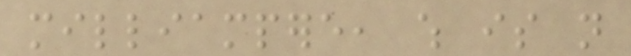milliampere, which is not
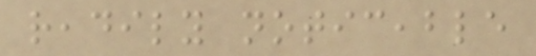readily noticeable
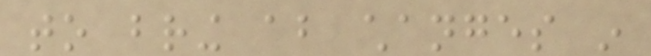to bring about changes in
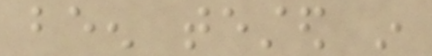been tested in
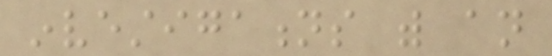investigations with an
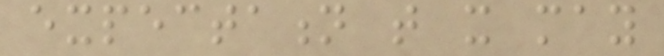expectation that it may
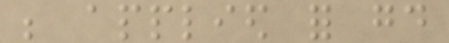be applied for good
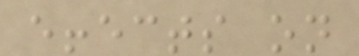effects on
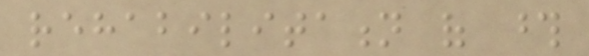rehabilitation of those
